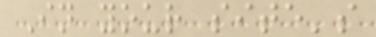In your site's
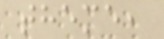theme,
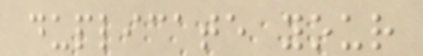duplicate your
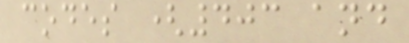codes (403 and
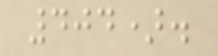404).
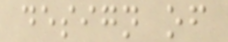design of
